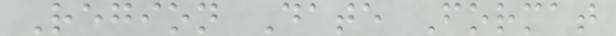Region Date Format
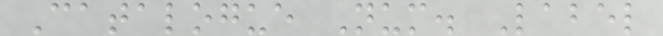Catalogue Num. Label
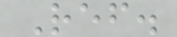Ref.
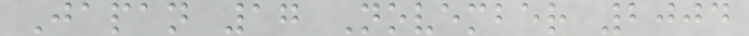Japan 17 November 2004
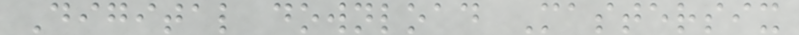Digital download Mastersix
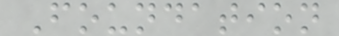Foundation
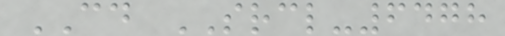CD SRCL-6478
